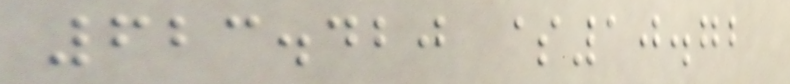623.420 $10.72
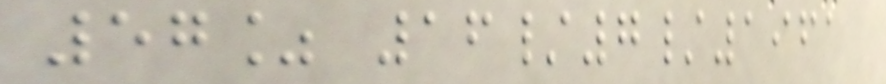57% 16/7/1961
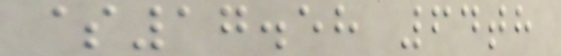$17.58 64th
